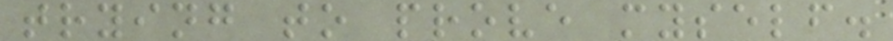trying to prove myself.
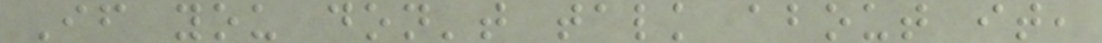If you don't talk about it,
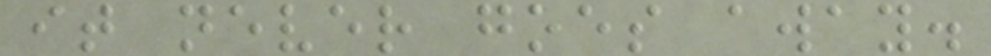it never goes away.
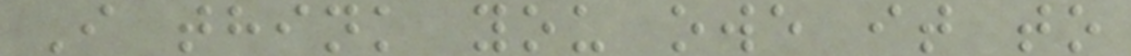I think you owe it to
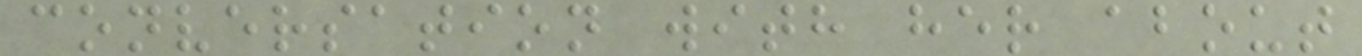conversation with her about
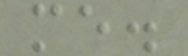me.
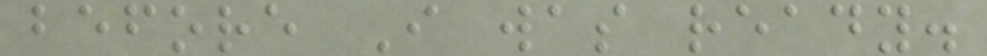before I was ready.
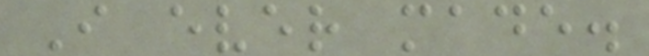I ever made.
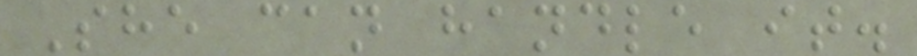She can handle it.
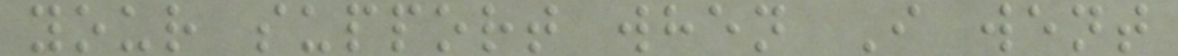your support when I went
